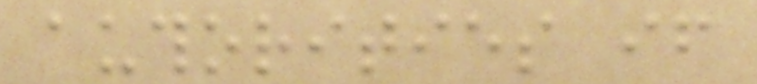authorities if
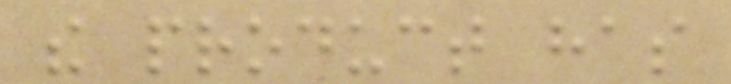the product has
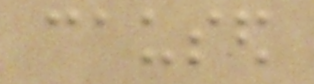caused
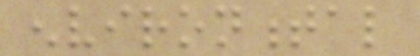environmental
